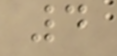4
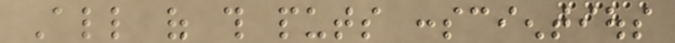All of this puts conscientious
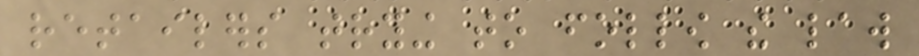retailers trying to follow the law
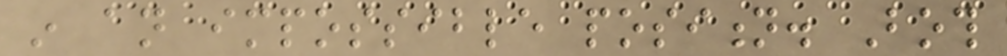in an impossible position. Both
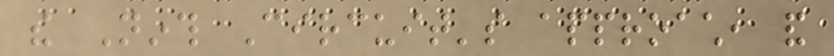the Ninth Circuit's approach, and
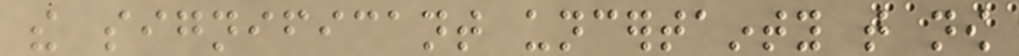the significant uncertainty that now
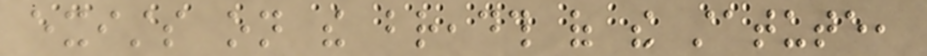exists on the breadth of the statute,
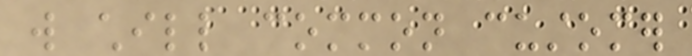will chill common customer
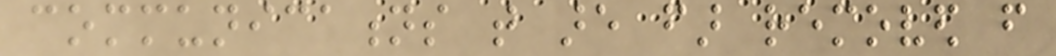communications that are far removed from
